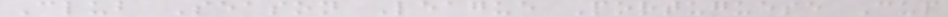Club Season League Portuguese Cup
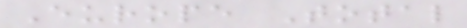Europe Total
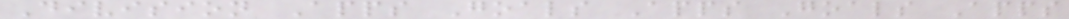Division Apps Goals Apps Goals Apps
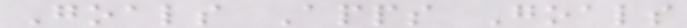Goals Apps Goals
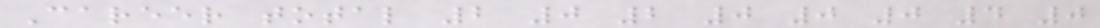Career total 2 0 2 0 0 0 4 0
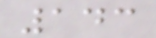143
